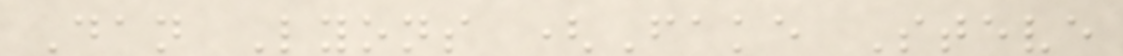Dan Lyons (Fake Steve
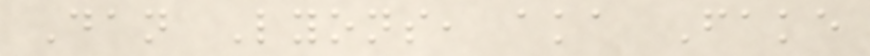Dan Lyons, aka Fake
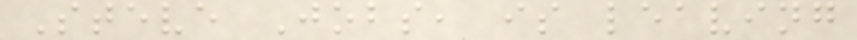Steve Jobs, is leaving
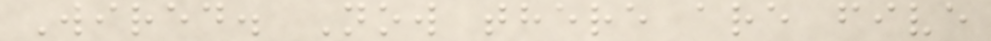Wired. Now there are five
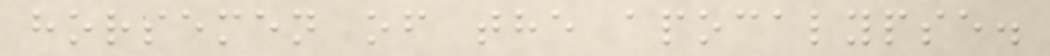horsemen of the apocalypse.
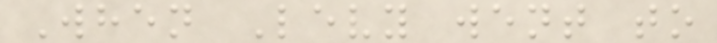When Levy went to
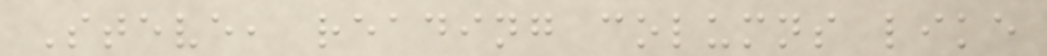Steve, reading columns like
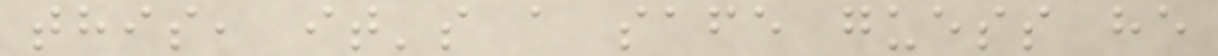this, it's a safe guess he
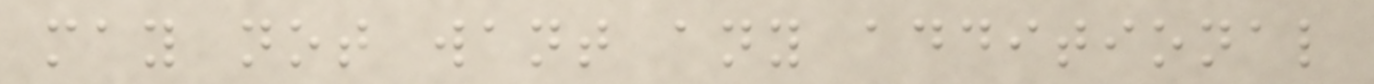may not want any additional
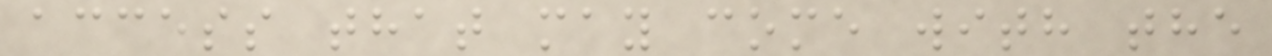access that may come with the
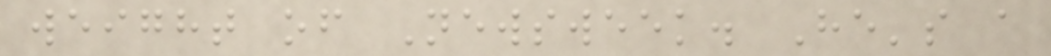weight of Newsweek. He's a
